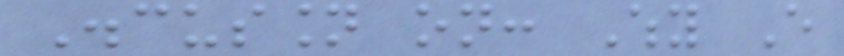Discussion on: Why Every
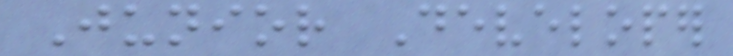Junior Developer
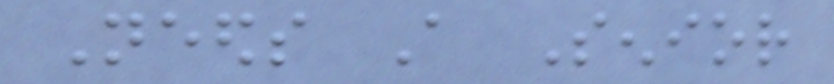Needs A Senior
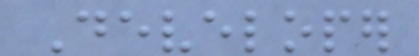Developer
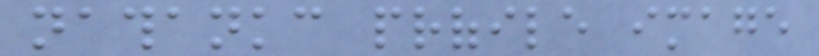nathankc profile image
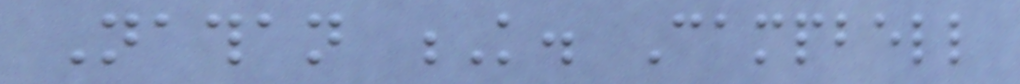Nathan K. Campbell
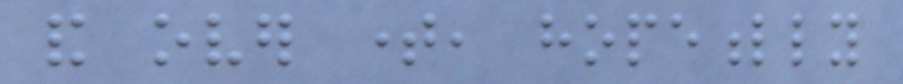and over time, hopefully
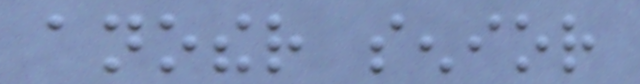another senior
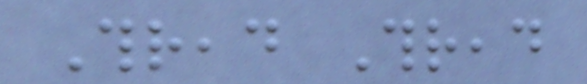Thread Thread
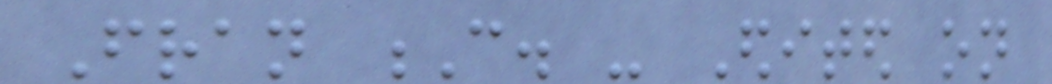Fran C. - Edited on
